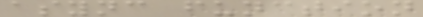async function
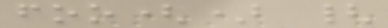foo() {
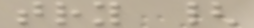try {
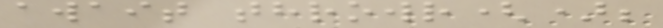await throwr();
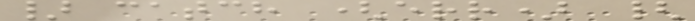} catch (err) {
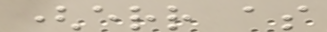(err as
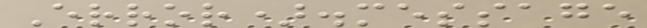Error).message
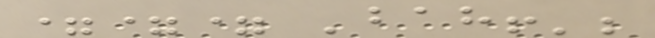=== 'bah!';
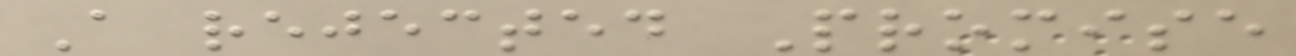A rejected Promise
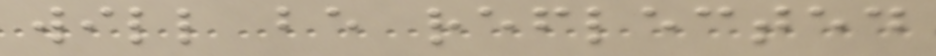will be reflected
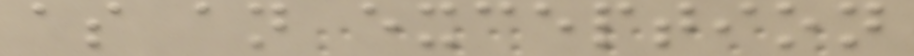as an exception
